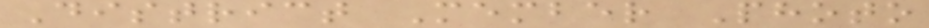District Member Photo
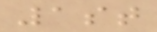1st
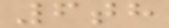6th
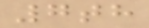7th
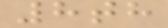8th
